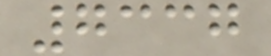7337
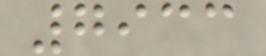7933
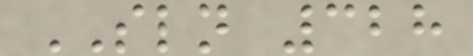SLN 328
